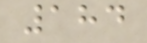184
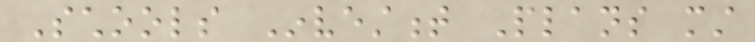Schools Investment Plans must
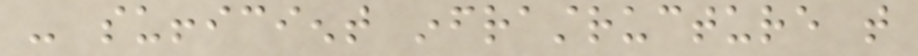- sufficient infrastructure that
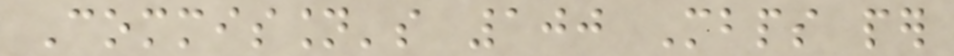Commission's 100 Mbps per
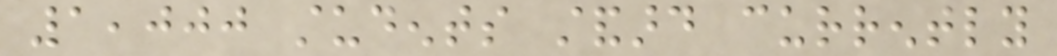1,000 students standard currently
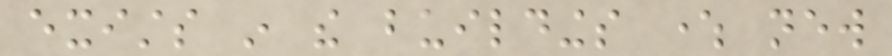exists in the buildings where new
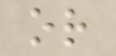or
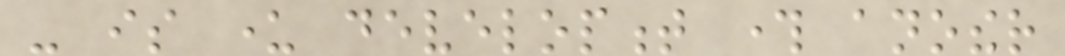- is under development through another
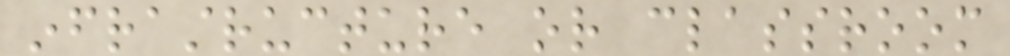infrastructure or classroom
